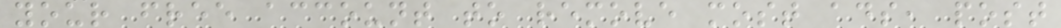your free account to remove most ads, post
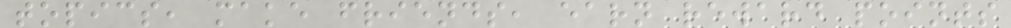topics, make friends, earn reward points
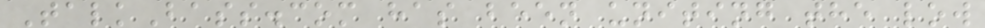TalkBass.com has been uniting the low
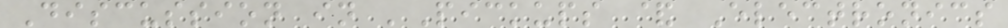Discussion in 'Pickups & Electronics
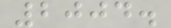2004.
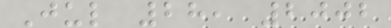Jul 28, 2002
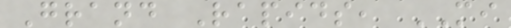Grand Rapids, MI
